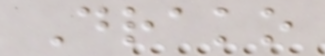Drako
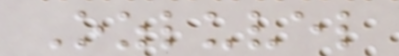Ozluvel
